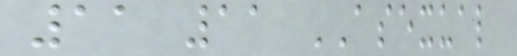11 11 ASEXUAL
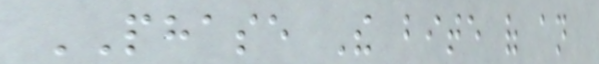PHASE The bite of an
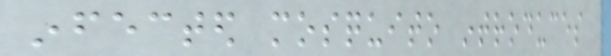infected mosquito introduces
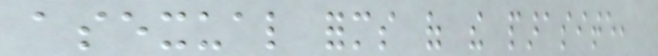asexual forms of the parasite,
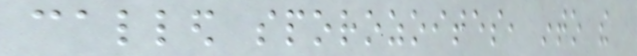called sporozoites, into the
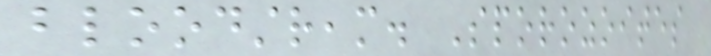bloodstream. Sporozoites
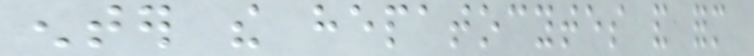enter the hepatocytes and form
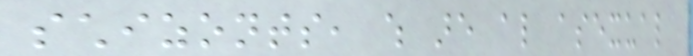schizonts, which are also asexual
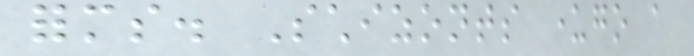forms. Schizonts undergo a
